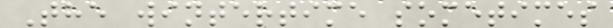The wintertime sometimes
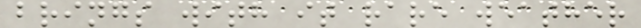brings with it rare weather
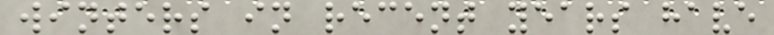winters in recent years have
